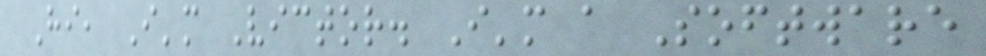Hi, I'm Victor. I'm a Software
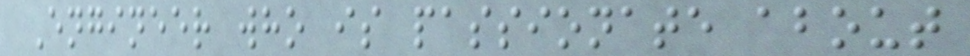Engineer who is passionate about
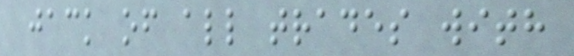jack of all trades with
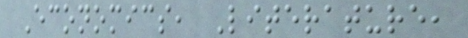Economics, Literature,
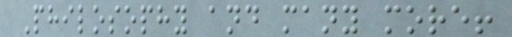Philosophy and many more!
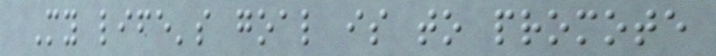My life's goal is to promote
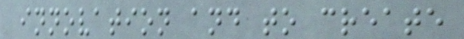innovation and to create
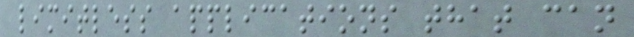limitless applications that can
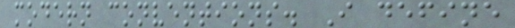modern conventions. I define
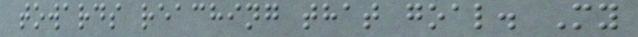towards reaching that goal. My
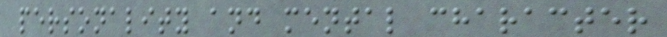personality and mental character
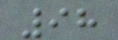98
